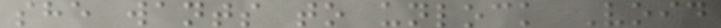she wants to unlock Void
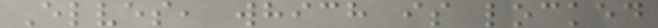Elves, which is locked
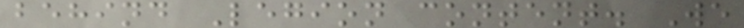behind Legion content. We
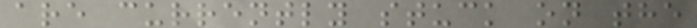are currently stuck on the
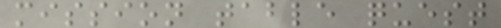mission table quest
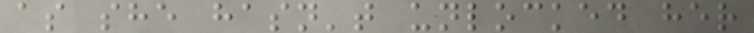as she hasn't unlocked her
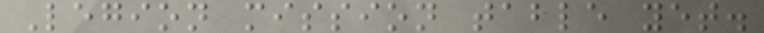Legion mission table yet.
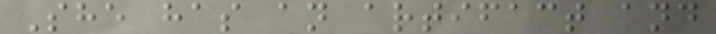She has an artifact and
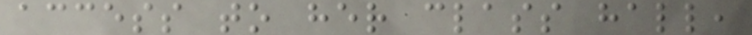access to her class hall,
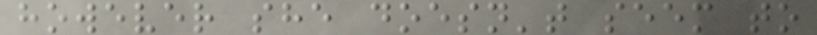however she doesn't seem to
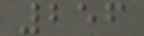256
